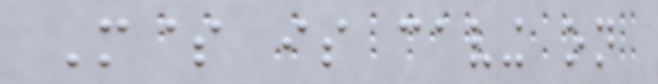M$ is caving on
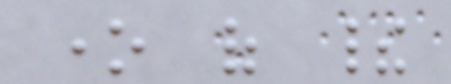one of their
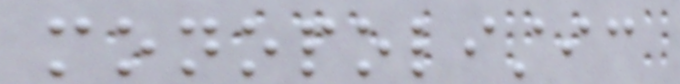monopolistic
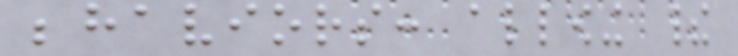behaviors: allowing their
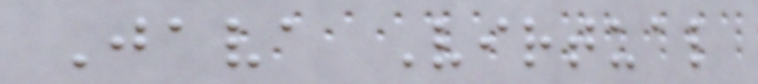Java Virtual
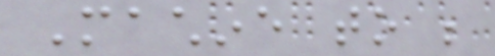Machine to be
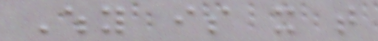Why is it that
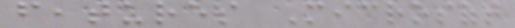features Microsoft
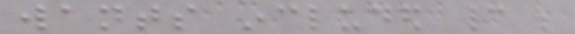wants included cannot be
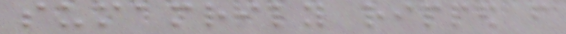sumamrily ripped from
